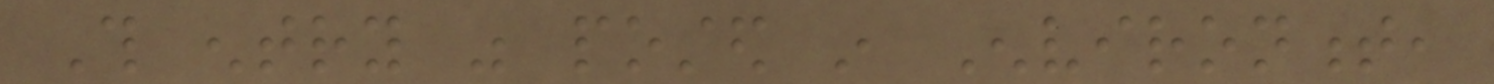This entry was posted in Environment,
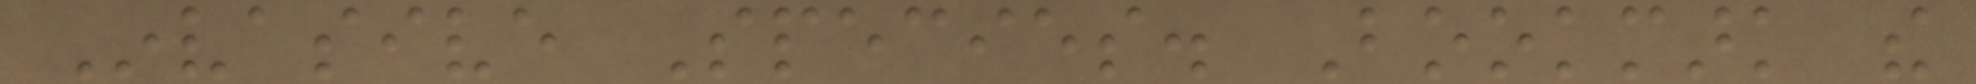Invasive Species. Bookmark the
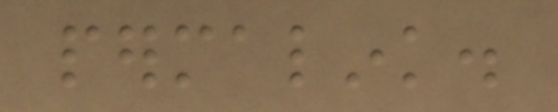permalink.
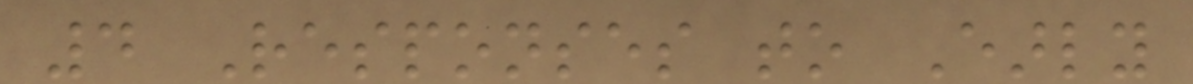4 Responses to Early
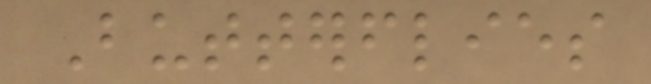Butterflies
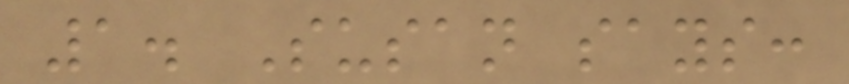1. Susan says:
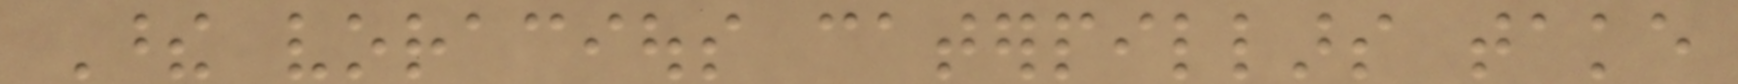These voracious caterpillars take
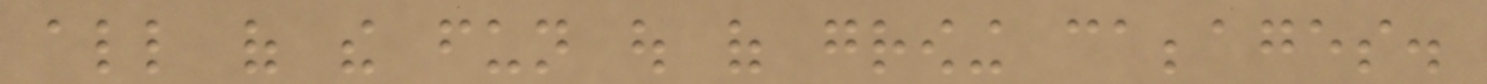all of the fun out of growing cabbages.
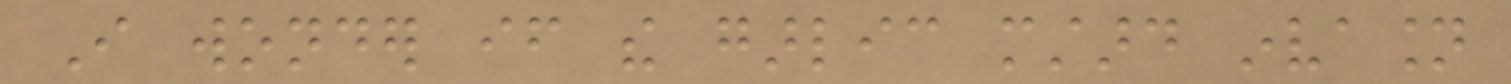I wonder if the garlic mustard invasion
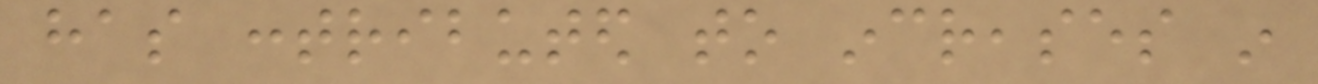has contributed to increases in
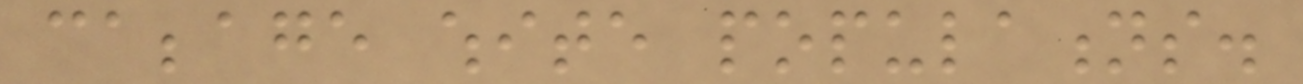cabbage white populations.
